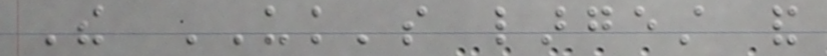The UK's largest and
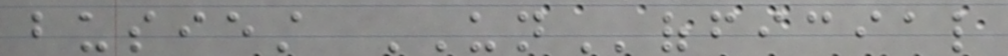busiest UNofficial
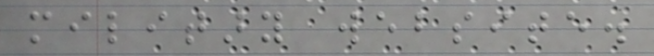military website.
